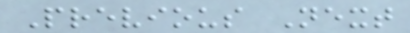Previous Next
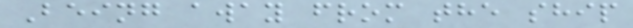Being away from the ship
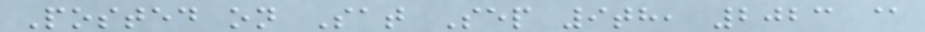Posted on Sat Sep 9th, 2023 @
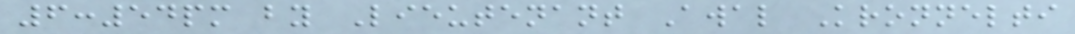6:54pm by Lieutenant Awal Kronnelti
